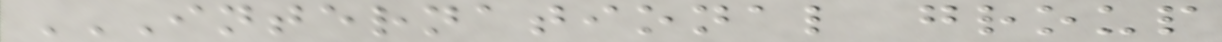INTERNATIONAL GROUP
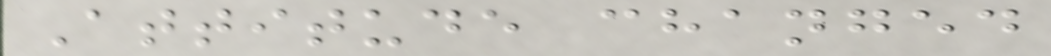Attitude changed
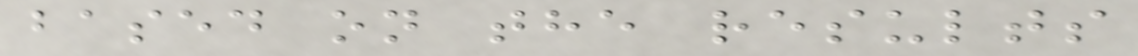based on the results
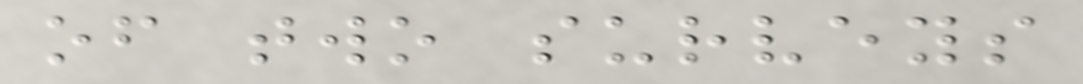of two surveys
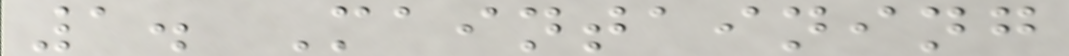1. Maintaining
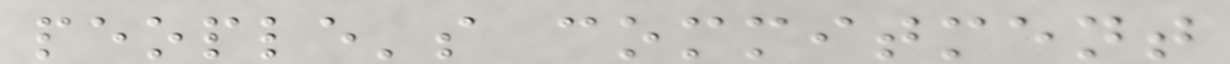people's commitment
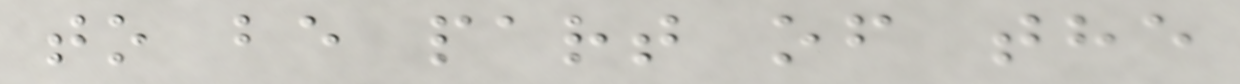to be part of the
